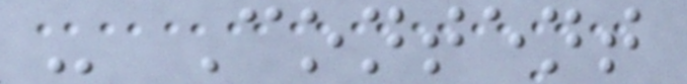- Content
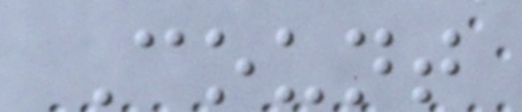Count
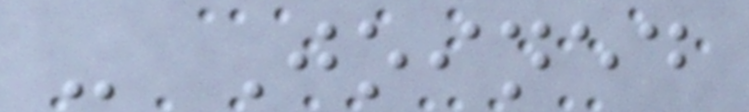- Joined
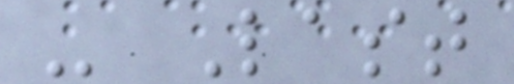- Last
